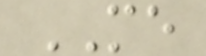ME
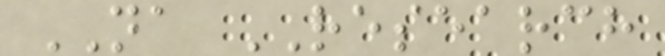NA RESEARCH
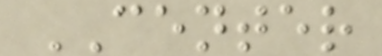CENTER
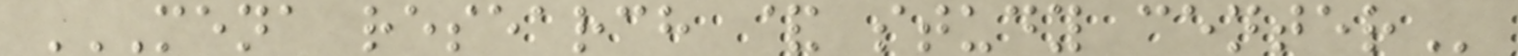MENA RESEARCH & STUDY CENTER
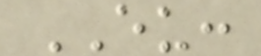EU:
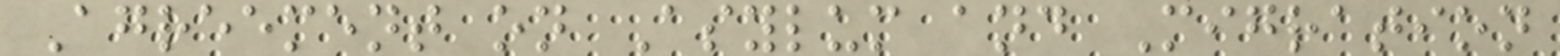Agreement on Asylum and Migration
